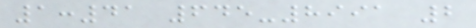1:41 645-8991 2
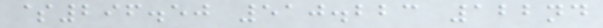$296.50 510.223 122nd
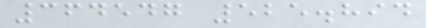364547 525.894
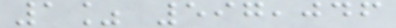1% 597,046
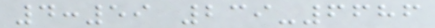4:59 239-6686
